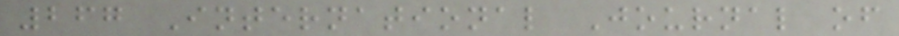267 International Journal of
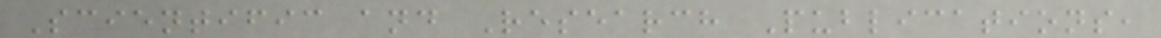Scientific and Research Publications,
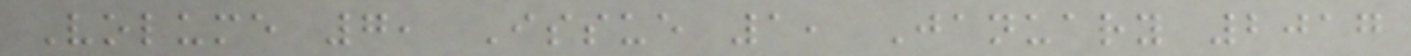Volume 7, Issue 1, January 2017
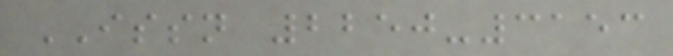ISSN 2250-3153
